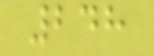248
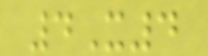4X4
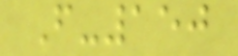F-150
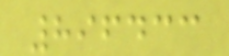896433
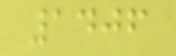1406
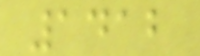1412
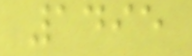1495
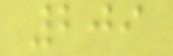209
